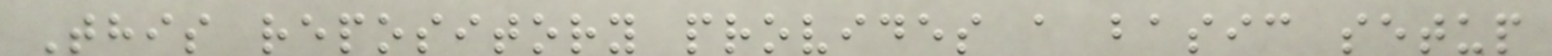This repository provides a basic setup
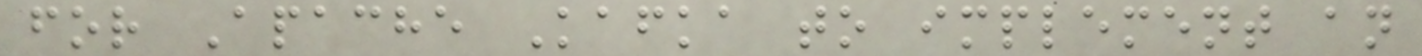for Apache Kafka to implement an
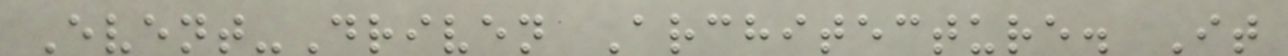Event-Driven Architecture. It
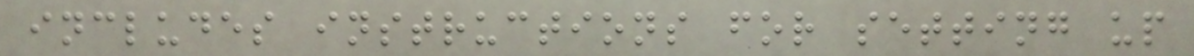includes instructions for setting up
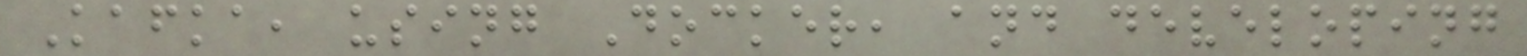Kafka, using Docker, and developing
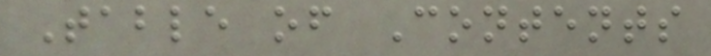Table of Contents
